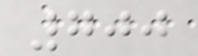700
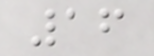16
